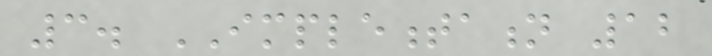3. IMPLEMENTATION 12
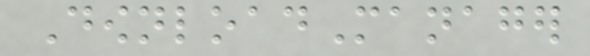DownloadManager
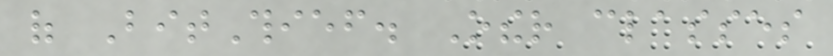of BitThief. Other classes
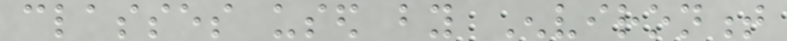classes used by Environment
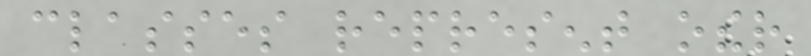classes represent other
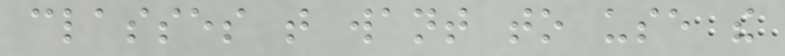classes that want to use the
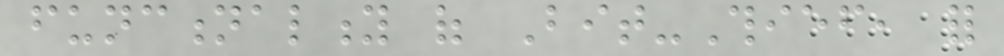functionality of Bit-Thief, for
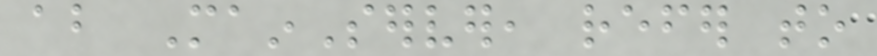about MainServer, refer to
